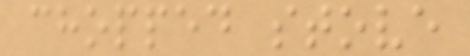chopped stove
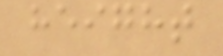height
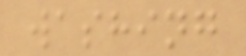washing
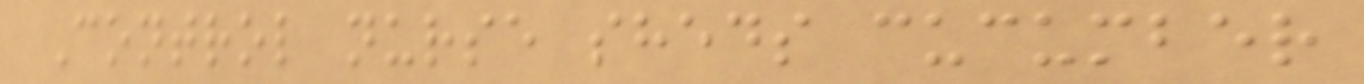Control nurse sheds cucumber
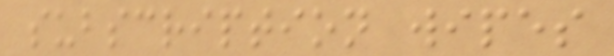subscription wipes
